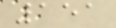151
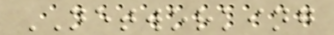NETWORKING
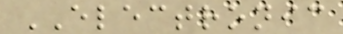ELECTRONIC
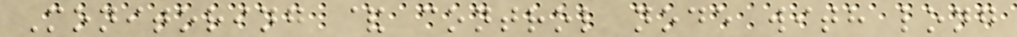Monitoring & control node with long
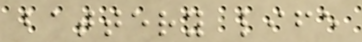battery life
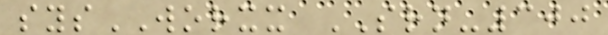sysWORXX SRN-300
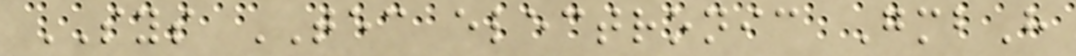SYS TEC electronic GmbH
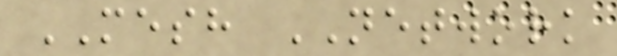MESH NETWORK
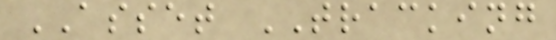ASSET TRACKING
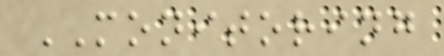MONITORING
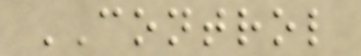CONTROL
